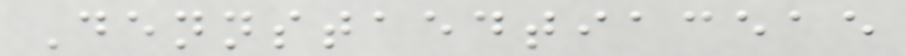Dennstaedtiaceae
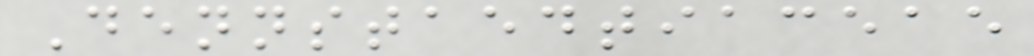Dennstaedtiaceae
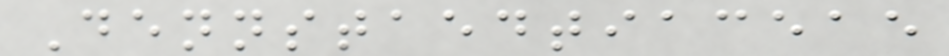Dennstaedtiaceae
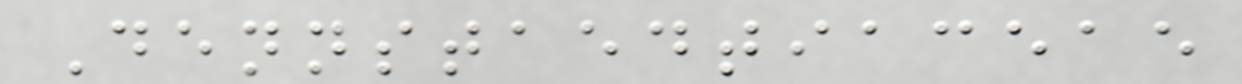Dennstaedtiaceae
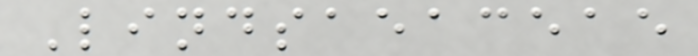Lindsaeaceae
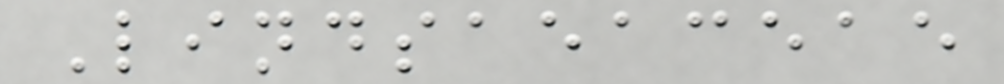Lindsaeaceae
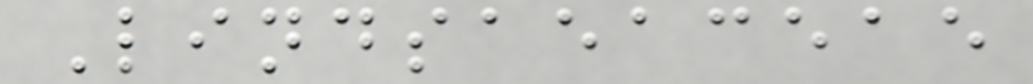Lindsaeaceae
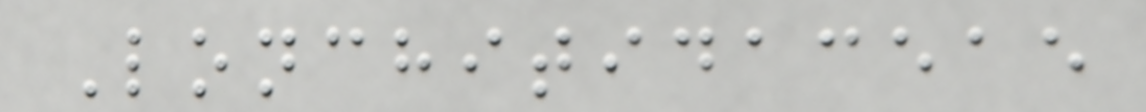Lonchitidaceae
